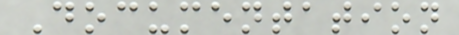Documentation
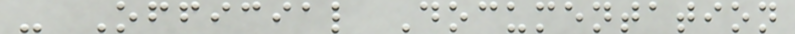- Official Documentation
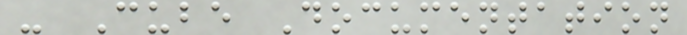- Cube Documentation
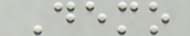Demo
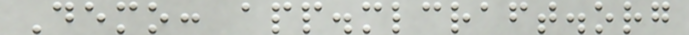Demo: app.mlcraft.org
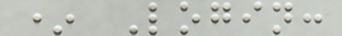* Login:
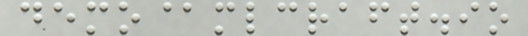demo@mlcraft.io
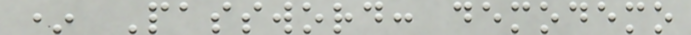* Password: demodemo
